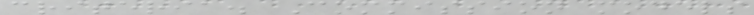criteria. Commission models
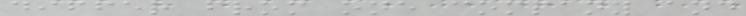differ from one company and
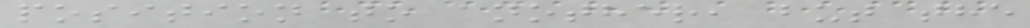position to another, but the
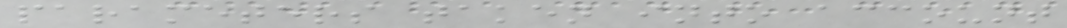parameters taken into account
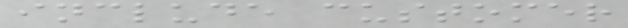include customer
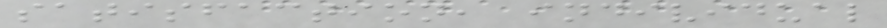satisfaction, individual
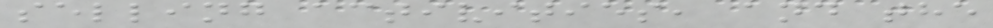selling activities, and the
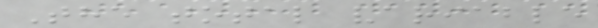The total variable
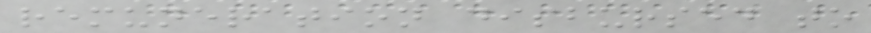remuneration disbursed to
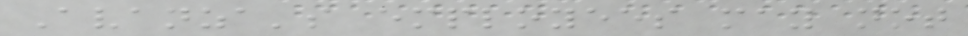Avanza's employees may not
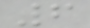6
